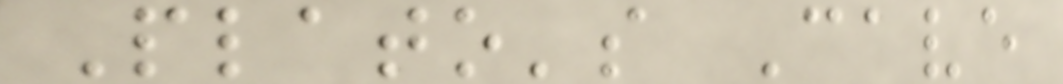Plato's Cave
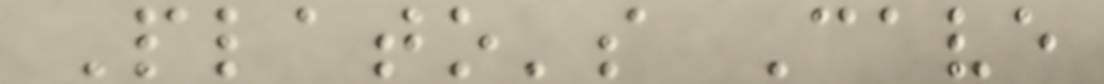Plato's Cave
